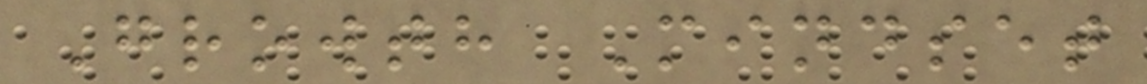Growth Mindset
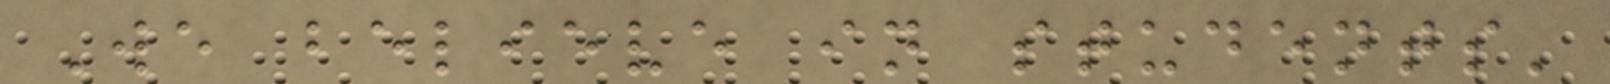We believe in students'
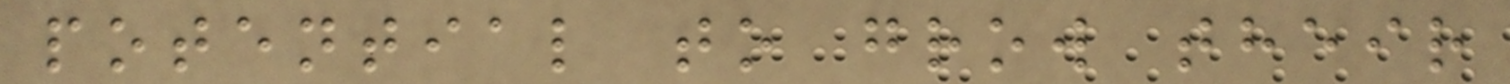potential to grow their
